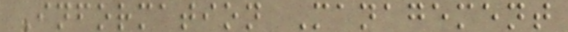Information Management
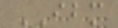IBM
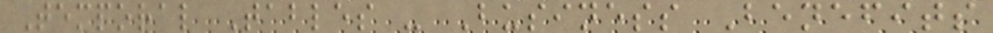Temporal Tables - Business Benefits
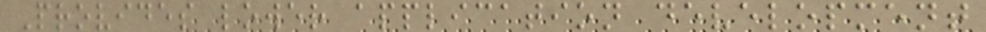Provides lower application development
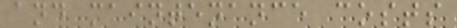and maintenance costs
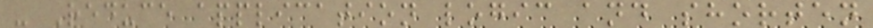- Reduce application logic and shorten
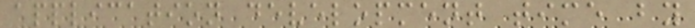application development time by
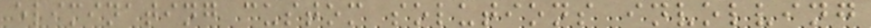eliminating custom solutions involving
